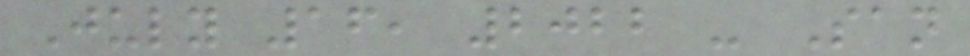July 16, 2022 - San
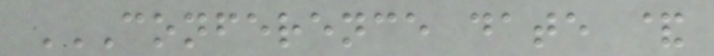CONFERENCE DATE &
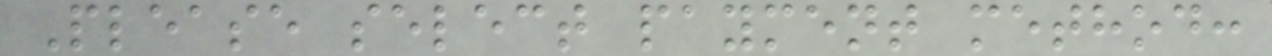Please select payment method:
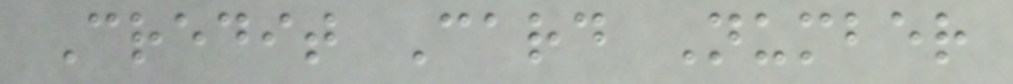Credit Card Number
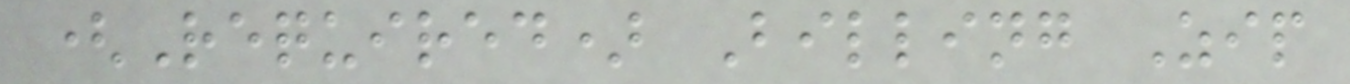(Required) Billing Zip
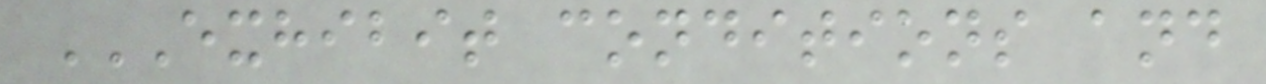EXHIBIT CONDITIONS AND
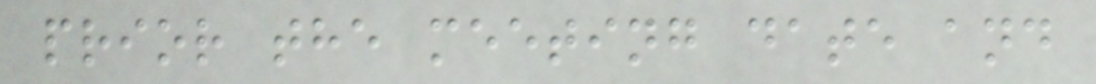prior the meeting date and
